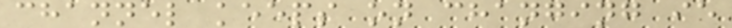channel keeps on changing ie
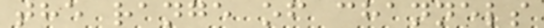the range of channels
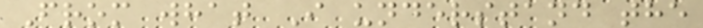From what I understand the
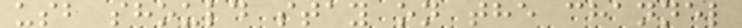usb should stay on the channel
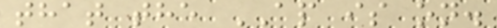that the AP is on.
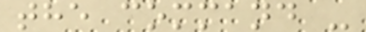the command -
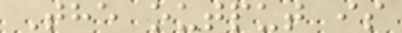The output is
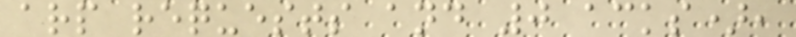arp requests and 0 acks),
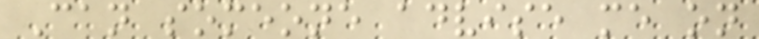Can someone advise me on
